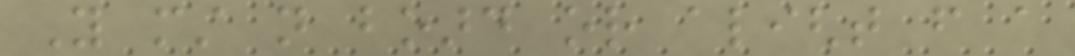You must not board or alight from a
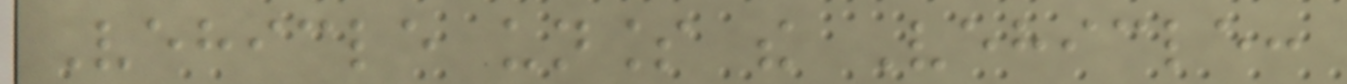Vehicle unless the Vehicle:
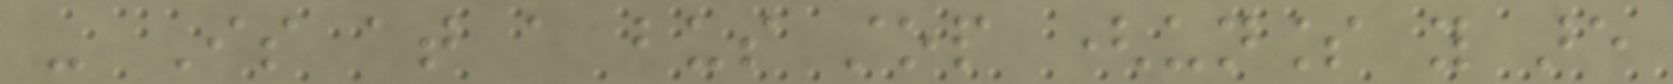- Is at a bus stop (unless you are
